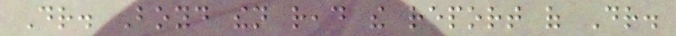Dr. Boyd then read the report of Dr.
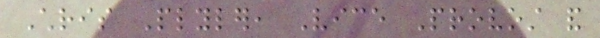Chris Plyler, Vice Provost and
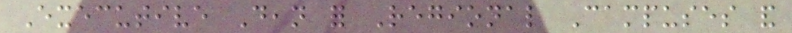Executive Dean for Regional Campuses and
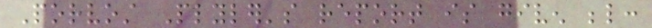Porvost Plyler's report is given below:
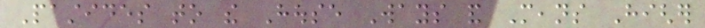Pastides to the House Ways and Means Higher
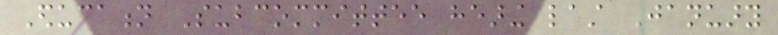Education Subcommittee hearing last January
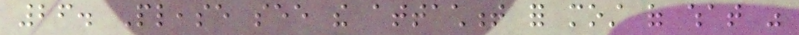26. Please see the attachment for most of what was
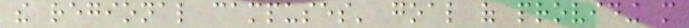the regional campuses' goal of providing more
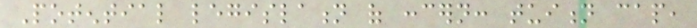Potential legislation of concern: tuition cap,
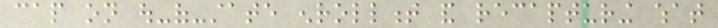cap on out-of-state enrollment and recapturing what
